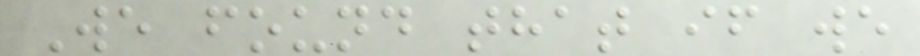We found that if we
